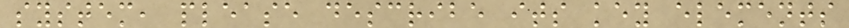system, please describe its key elements
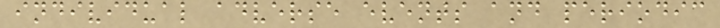individual adverse events and periodic
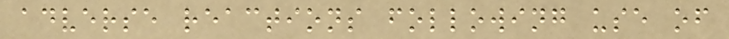adverse reactions following use of
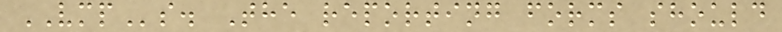VMPs. The reporting forms should
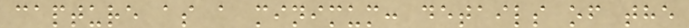capture as a minimum: details of the
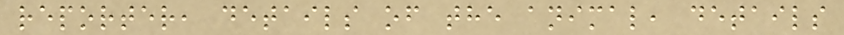reporter, details of the animal, details
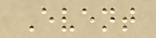Event
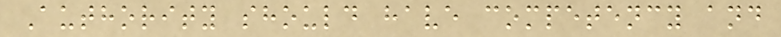Authority should have competency and
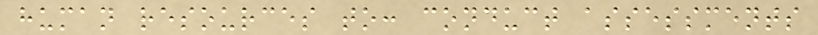human resources to: conduct assessments
